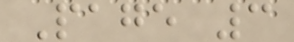Page 3
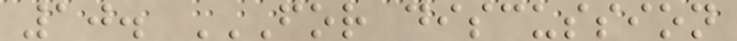10. FOR DISCUSSION
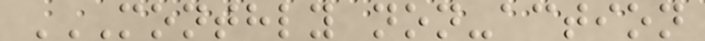MONTHLY NON-ACTION
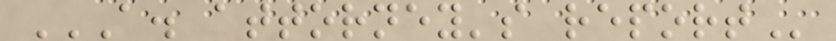A. ATTORNEY'S REPORT
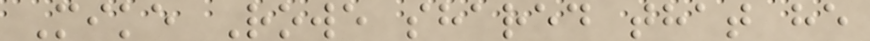Mike Rowe shared that he
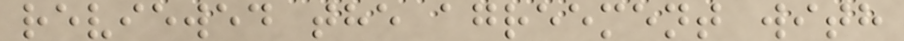reviewed the agreement with
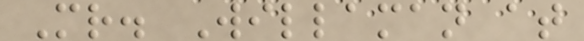Mr. Willaman at
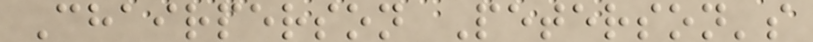Chairperson Peterson's
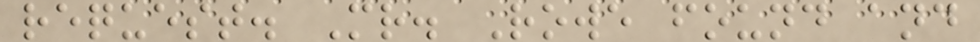request. Mr. Rowe found and
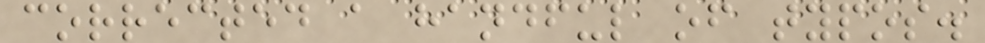corrected a handful of typos.
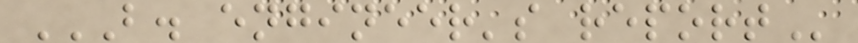B. ENGINEER'S REPORT
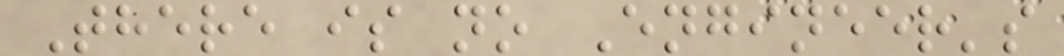There is no Engineer's
